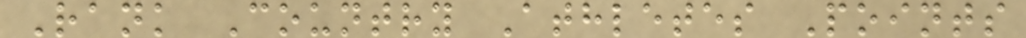Rank Country Athletes Points
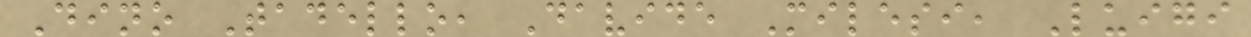Dino Tadello, Davide Milesi, Luigi
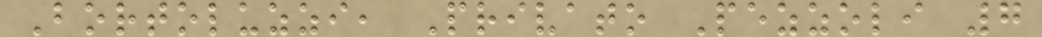Bortoluzzi, Privato Pezzoli 7
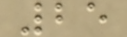25
